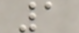1
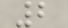2
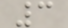3
